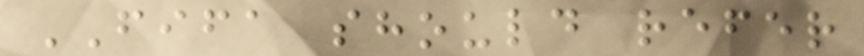FIFA should refer
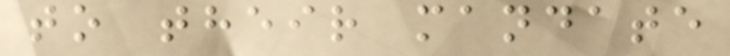to their mandate
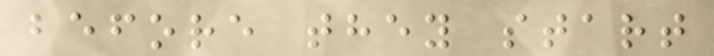before they start
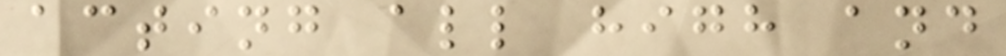acting all high and
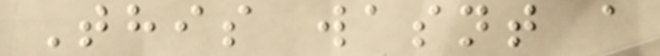This wasnt a
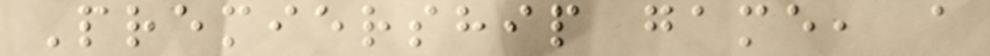Premiership game, a
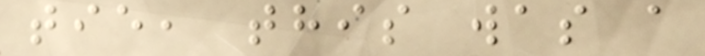tie, this was a
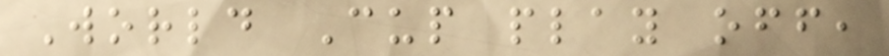World Cup play off,
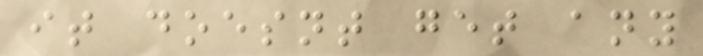it doesnt get any
